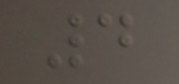4
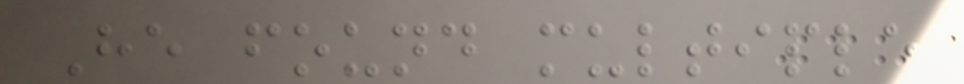He found multiple
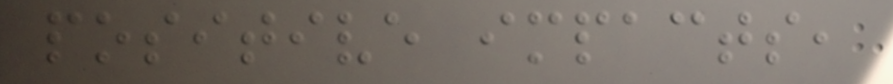positive impacts,
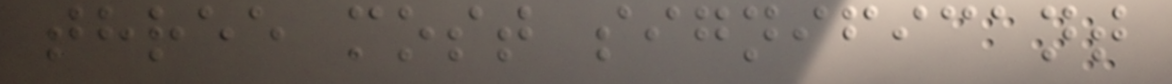three most significant
